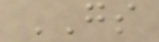GS
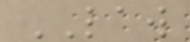LAW
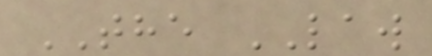THE LAW
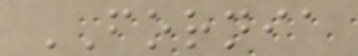FORNIA
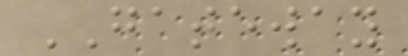GATEWAY
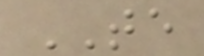TE
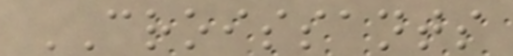CROISSANTS
